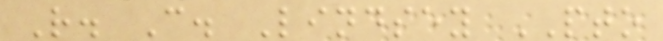R. C. Lindsey PTO
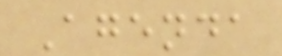Agenda
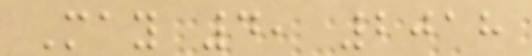May 4, 2018
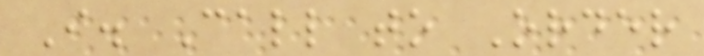I. Call to Order
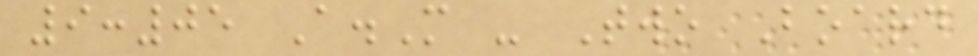9:05 A.M - Two Board
